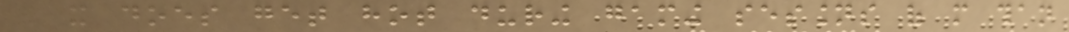and it does get hot during gaming sessions of more than
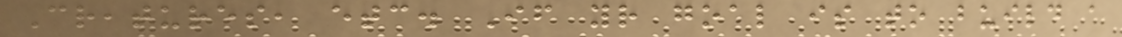Creatures, etc. If your goal is to build a
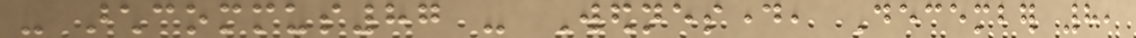- archcommus87 - Wednesday, December 8,
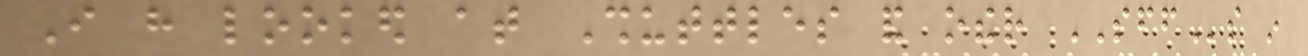I have looked at Shuttles and other SFFs in
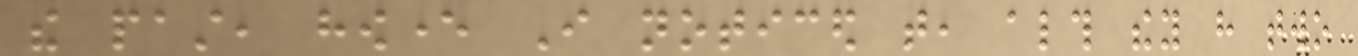the past, however I noticed that, although they have two
